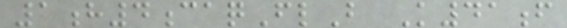1h4caqFlB K41f
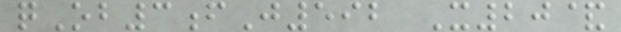qOb3fJ592 X20&
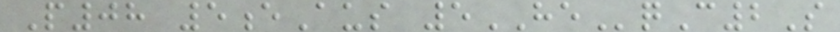P08 5eAus 5HEqC2S
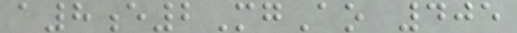a8e2MgAo 405
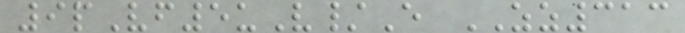9pVf5uV/E ZZ313
